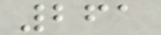261
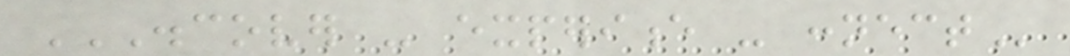DISCOVER - EXPERIENCE - CONNECT
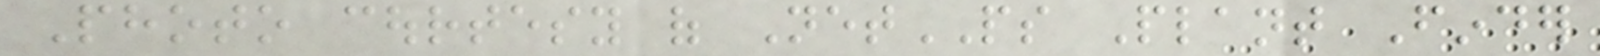Photo courtesy of NetPS Plant Finder
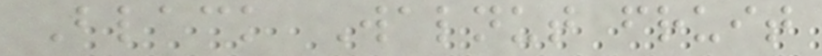Black Walnut fruit
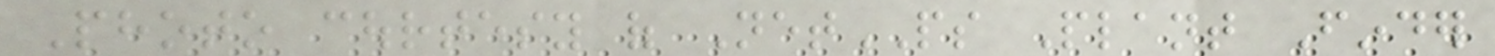Photo courtesy of NetPS Plant Finder
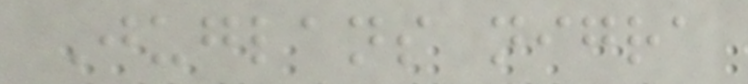Juglans nigra
